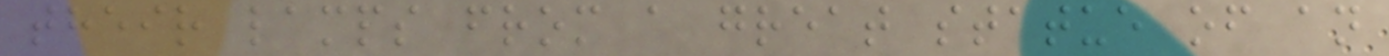their lamps from a great statue of an
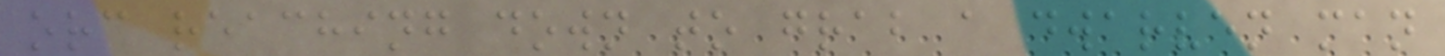orc reaching down to grab a dwarven man
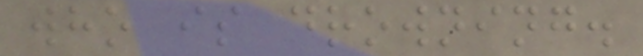who is drowning.
